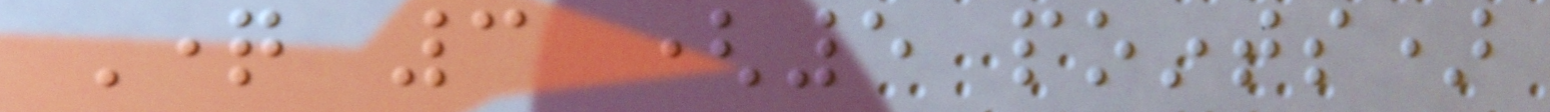Question 3 (5 points)
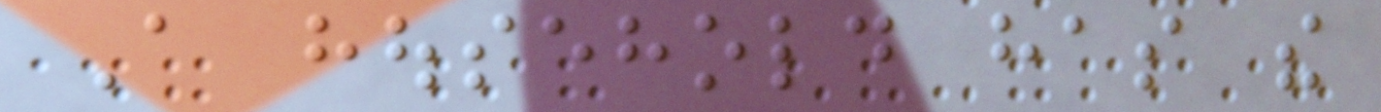A household has the
